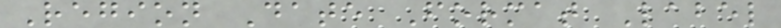Region Date Format Label
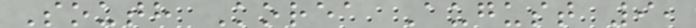South Korea August 9,
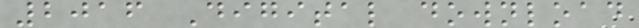2016 Digital download
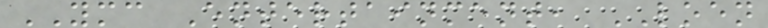YMC Entertainment, LOEN
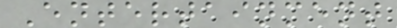Entertainment
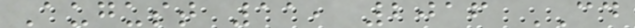August 11, 2016 CD
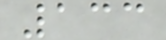133
